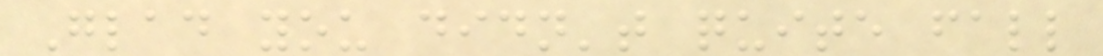Glad you didn't quite fall
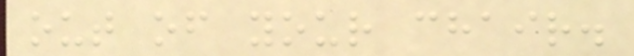out of your chair.
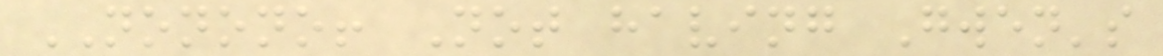NONONO! Not having Gwen's
